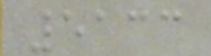5133
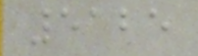5125
